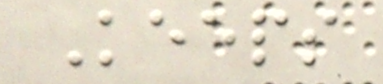Keeps
